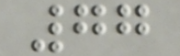77
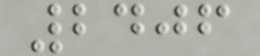2406
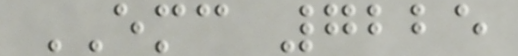EMC 7225
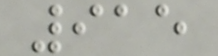915
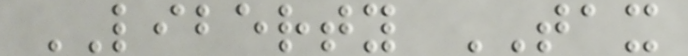LIBERTY TAX
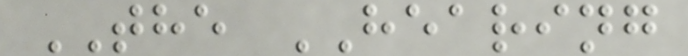THE HEARING
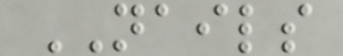NAILS
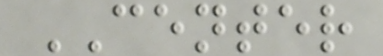CENTER
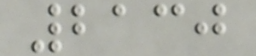2130
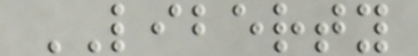LIBERTY
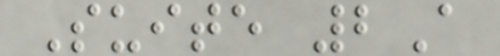Suite 2A
